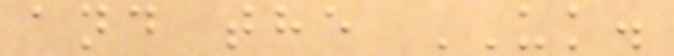and the UK.
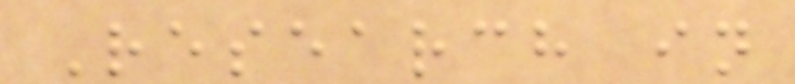Research in
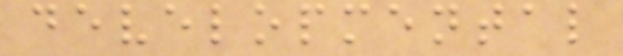developmental
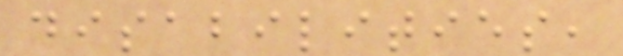disabilities,
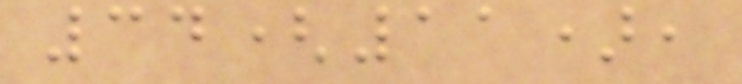34(11),
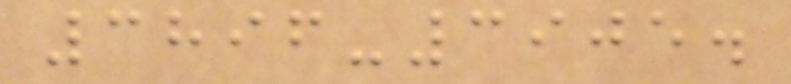3896-3905.
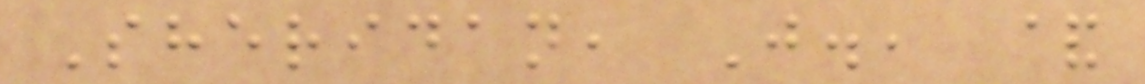Sheridan, J., &
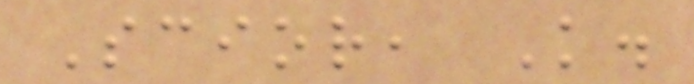Scior, K.
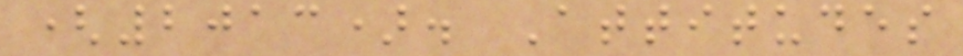(2013). Attitudes
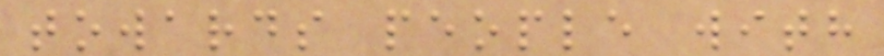towards people with
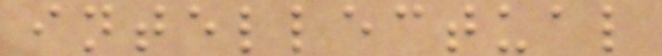intellectual
